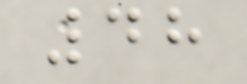48
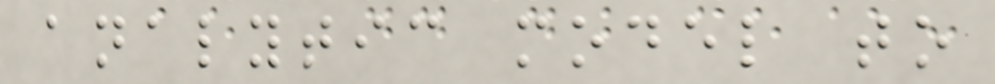analytic model to
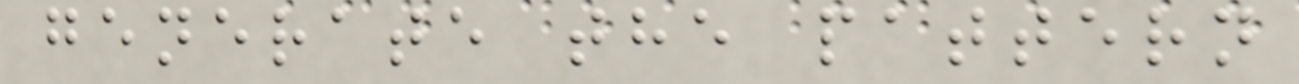generate the pattern
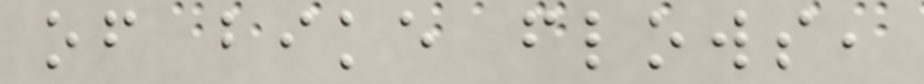of bike flows,
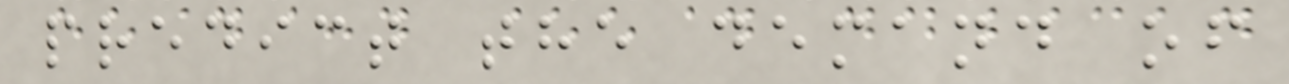predict the demand of
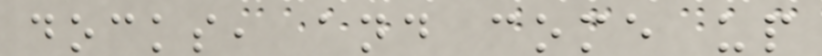docks, and come up
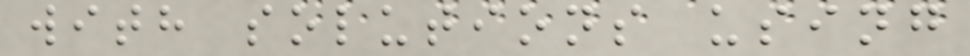with solutions using
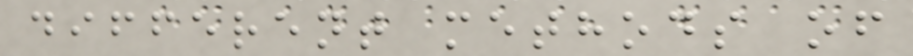different methods of
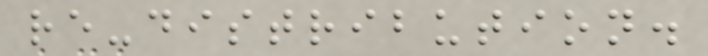re-distribution.
